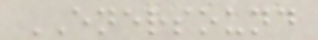ENERSOUND
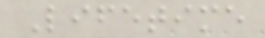Lifetime
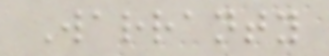Warranty
